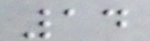14
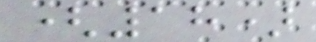(18)
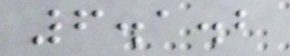6.1.2
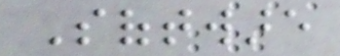Software
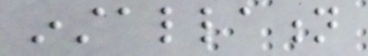installation
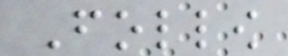Follow
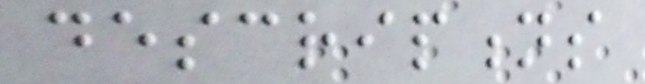descriptions
